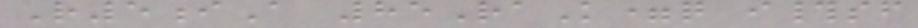R5iA 85RaK=q i#sf
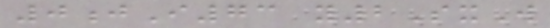0jI73 y2SxW
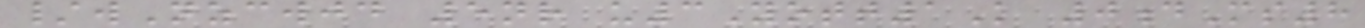/wNzcwjd 5nr u3Yott1K 0dMs8
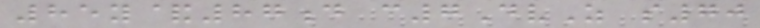85y&87d c7DvZ s70
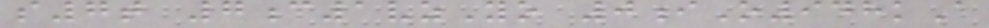s7t 7c1vzYo 0iO948kA
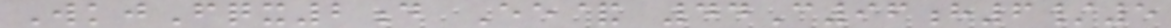WkjFqx2d Ee& 44C96h6/5
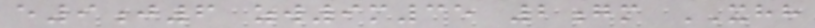e9j6 zw9m35 2gm XHH
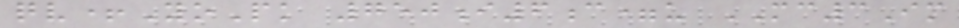qv+YoPk 750i6c=u MC3Im
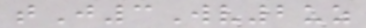tJ3Wv2uz
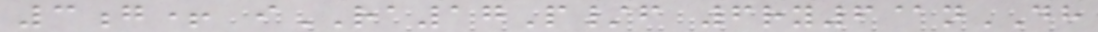3g+ iRA17P/f 6ry6@nDH
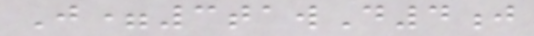J=3tawD4j
